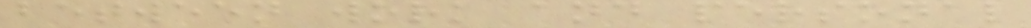between work and personal
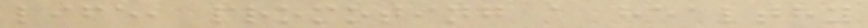life, promoting a healthy
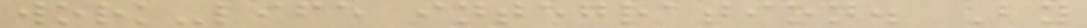work-life integration. By
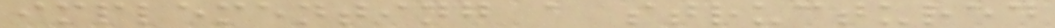implementing a structured
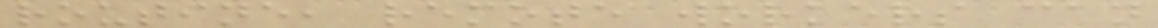routine, remote workers can
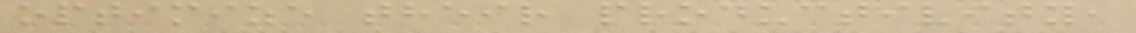optimize their productivity,
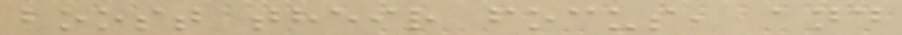boost their focus, and
